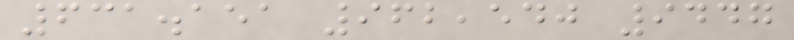631.151 962,540 9447
